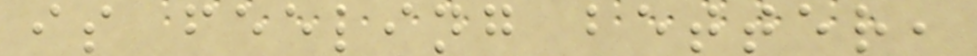is feeling better,
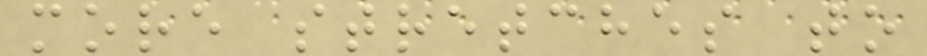more stretches to
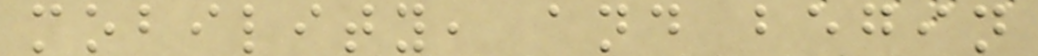mobility, and begin
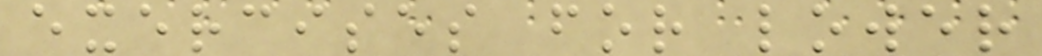exercises for lower
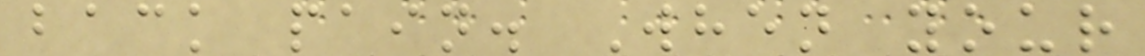back pain. When your
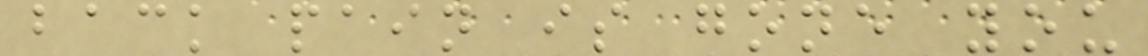back pain is gone you
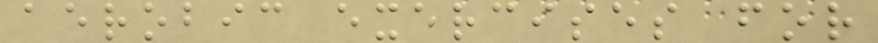aerobic exercises for
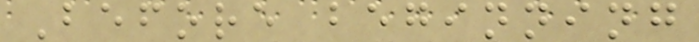Before beginning
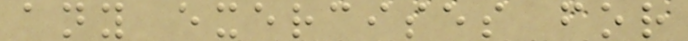any exercises for
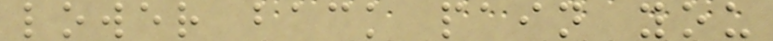lower back pain you
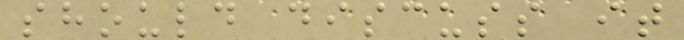should discuss it
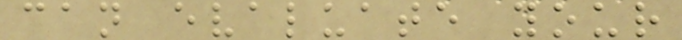can evaluate your
